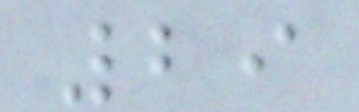29
